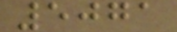5071
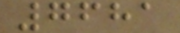7681
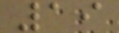19
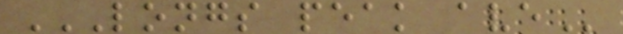LONGS PEAK AVE
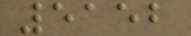5152
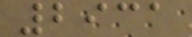2931
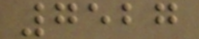7527
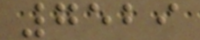7529
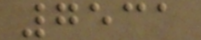7531
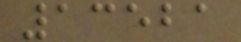13521
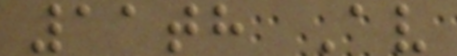11th Av
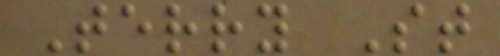Terry St
